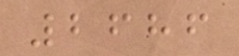2686
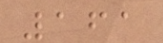161
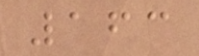163
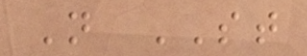N ST
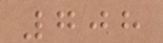708
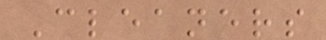Cleaners
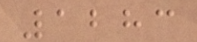1283
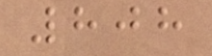808
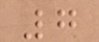7
